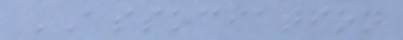ASSOCIATION
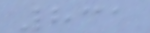831
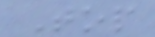Top
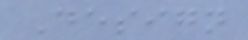Design
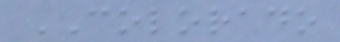COLORADO
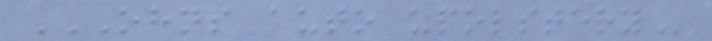OHNS AUTO UPOLSTERY
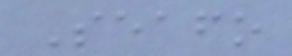Seafo
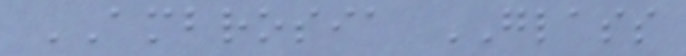AMBROSIA GLASS
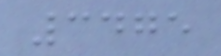3475
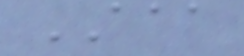AAA
